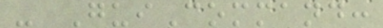- GuiCommand:
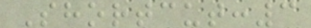Shortcut:3
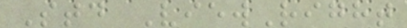Std ViewRight
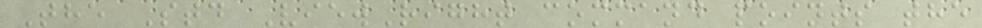The Std ViewRight command points the
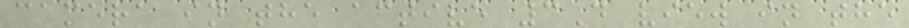camera in the active 3D view in the
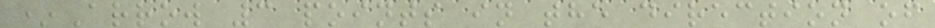*Arrow 3 points in the direction of
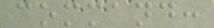command:
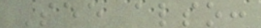See also:
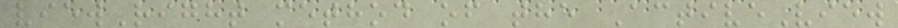viewRight method of the ActiveView
